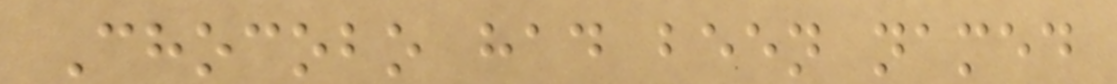Chocobo had been named
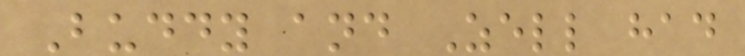Buddy and Zell had
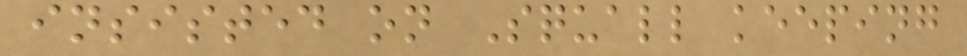insisted on Squall keeping
